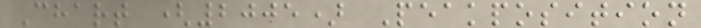Chart (2005) Peakposition
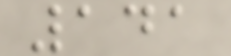141
